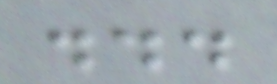...
